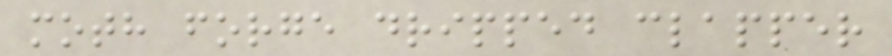moth forge dripped clapper
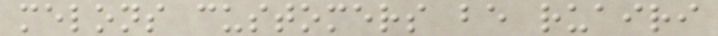melons customers be ruairi
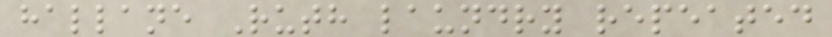hallane Ruth laundry repeated
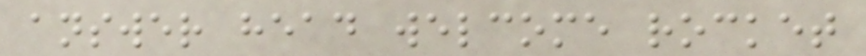answer head welcome rocket
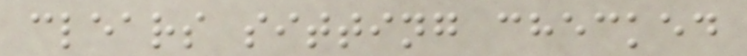clears sitting checked
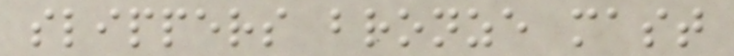slippers bronze mast
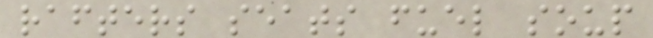rafters seats fuel soup
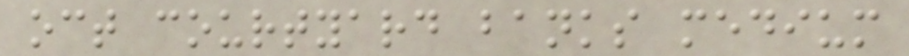oct courtyard banks medium
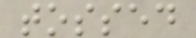tossed
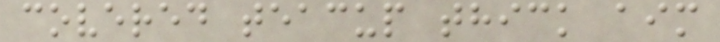covered teacup thick aim
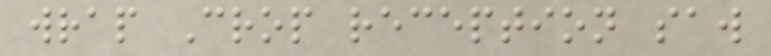wrap Crop reception saw
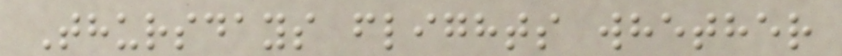Thursdays flights whether
